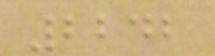2242
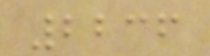2236
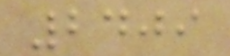2409
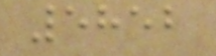5852
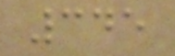345
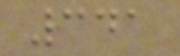341
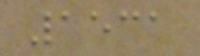1531
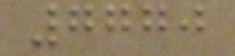7770
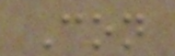Con
